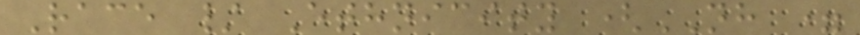Race / Ethnicity (NH =
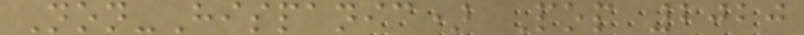Non-Hispanic) Pop 2020
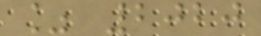% 2020
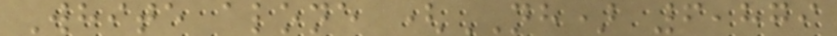White alone (NH) 6,879
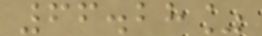66.28%
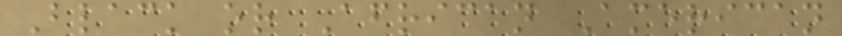Black or African American
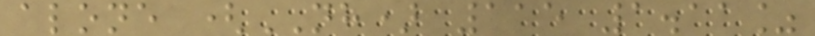alone (NH) 115 1.11%
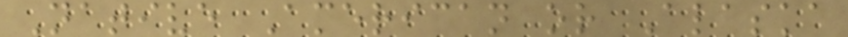Native American or Alaska
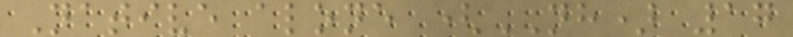Native alone (NH) 17
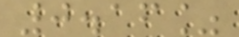0.16%
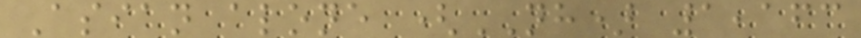Asian alone (NH) 1,163
